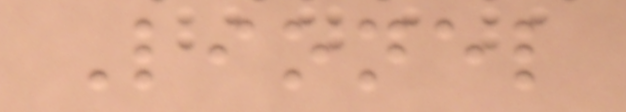Lionel
